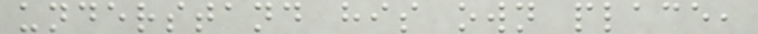understand his own place,
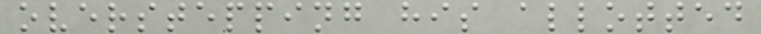overstepping his allotted
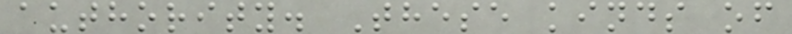authority. These kinds of
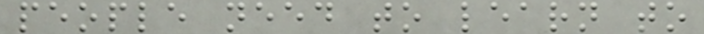people need to learn to
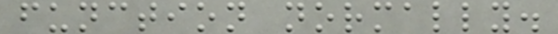function normally.
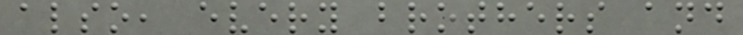also, every brothers and
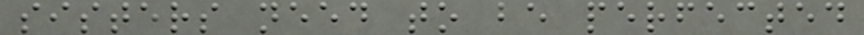sisters need to be perfected
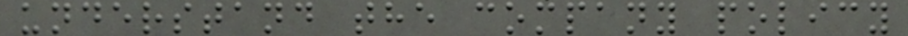understand the company policy
